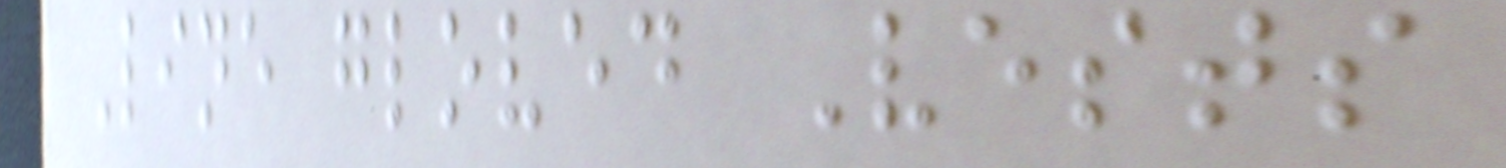Line gloved Vests
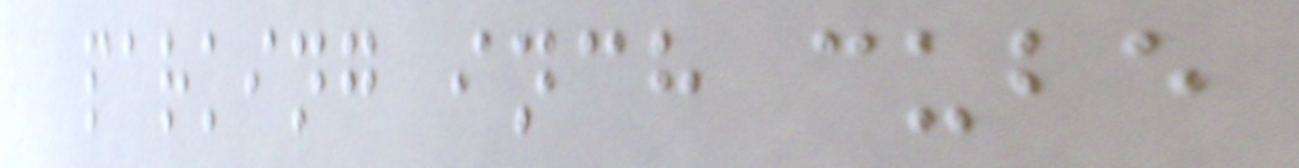parking inch cube
